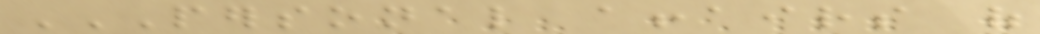PERSONAL AFFAIRS OF
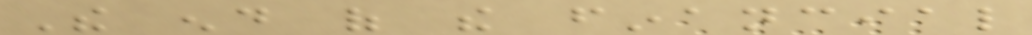The end of the financial
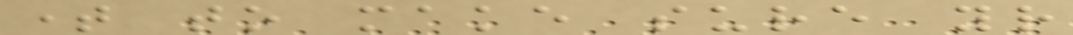time to make sure your
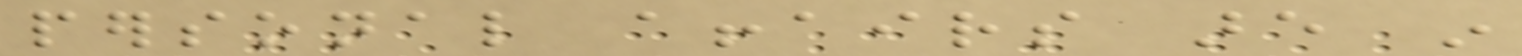personal affairs are in
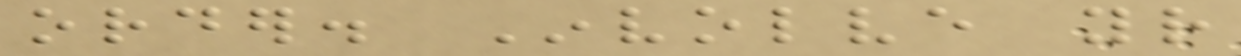order. Involve your
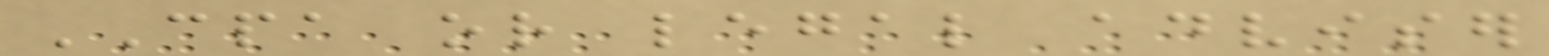CPA or legal adviser
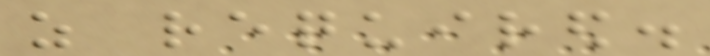as required.
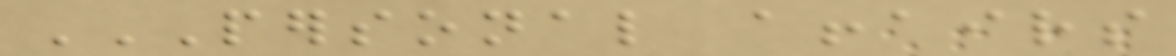PERSONAL AFFAIRS
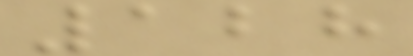128
